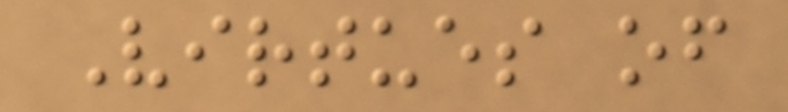Virtues of
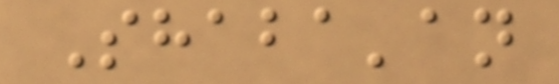Shaba'an
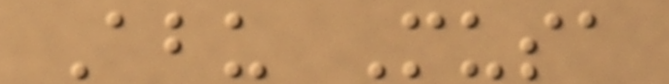Abu Musa
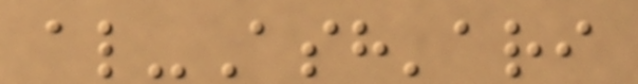al-Ash'ari
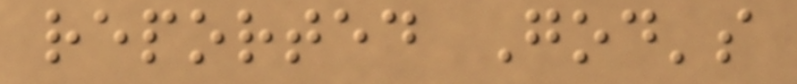reported God's
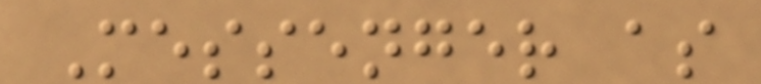Messenger as
